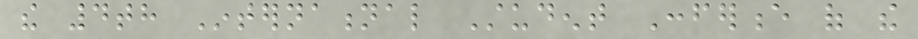the 4th International Student Conference of the
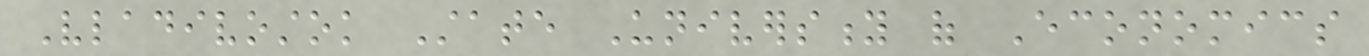Vladivostok State University of Economics
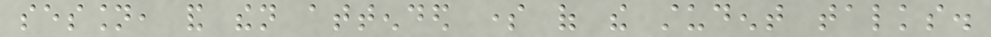session, and then attended some of the student talks.
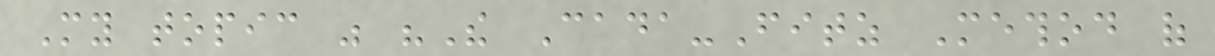My topic was "The Cada-Fitz Method of
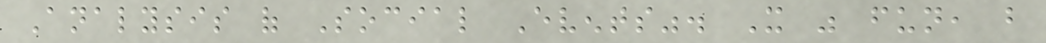Analysis of Social Events". It was fun, but
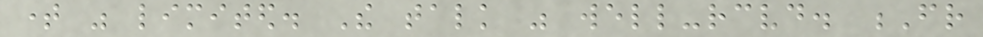time was limited. The talk was well-received. Fr
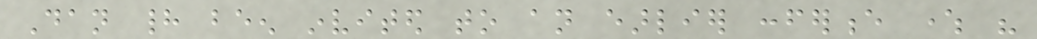Dan had been invited to an earlier conference where his
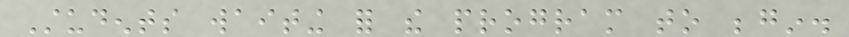Students waiting for the program to begin.
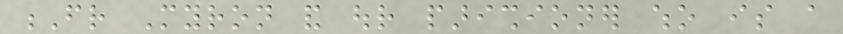Fr Myron and our parishioner who is a
